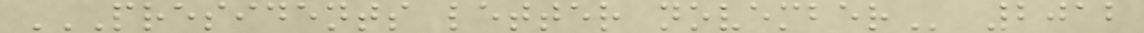PRESIDENTS LETTER NOVEMBER 2012
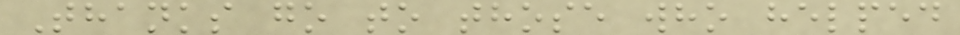Thanks go to those who helped
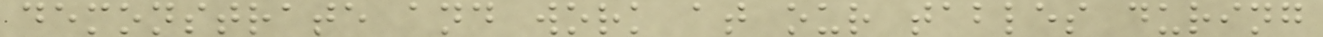demonstrate and work at our tables during
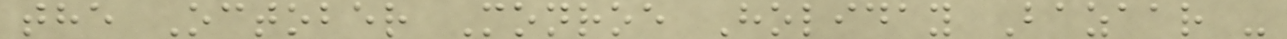the October Monroe Holiday Bazaar -
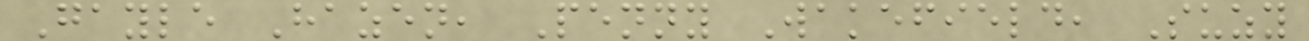Gayle Hazen, Penny Wakefield, Suzy
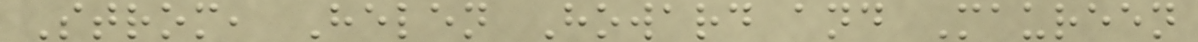Strom, Helen Howard and Maureen
